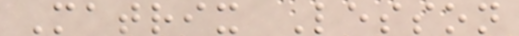Matrix Lesson
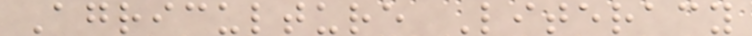Agriculture Literacy
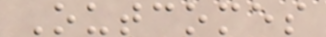Outcomes
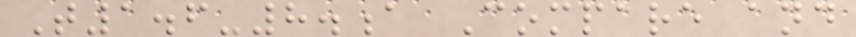T1.6-8.a Compare and
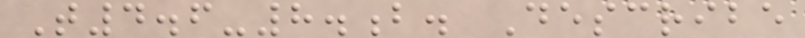T4.6-8.b. Describe
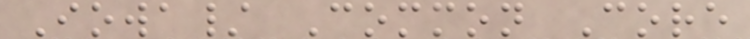Iowa/ Common Core
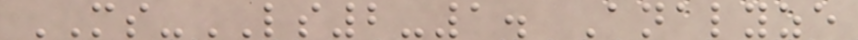MS-LS2-1. Analyze
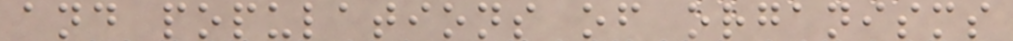and populations of organisms
